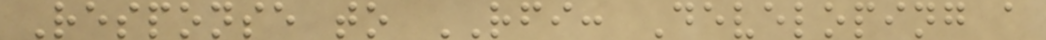Response to RFI: Developing a
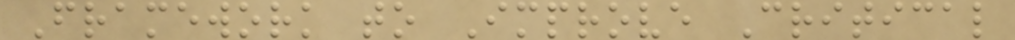Framework to Improve Critical
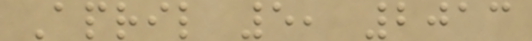April 5, 2013
